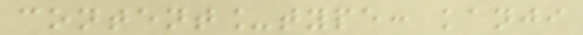content_type: kanji
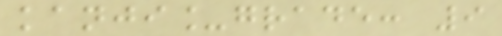kanji_grade: 9
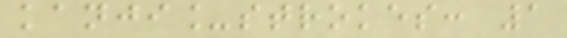kanji_strokes: 1
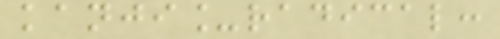kanji_radical:
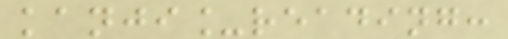kanji_reading:
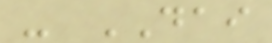- DAI
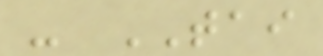- TAI
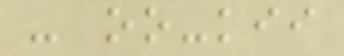- oo-kii
